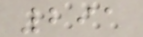291
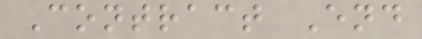Contract End
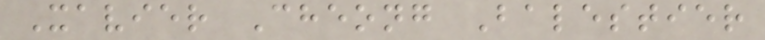Xavier Cheong Balestier
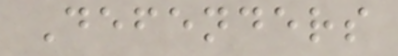Defenders
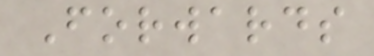Forwards
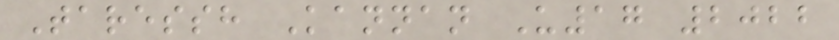Taressh Kannan U17 2022
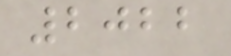2022
